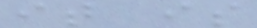it is
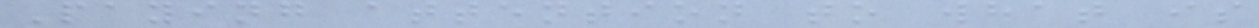Paying attention to what is
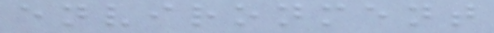environment
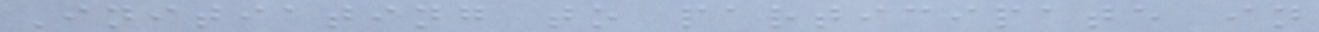Initiating to participate in
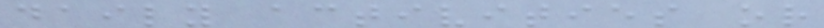daily activities or
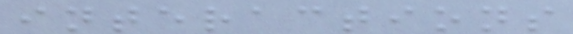interactions
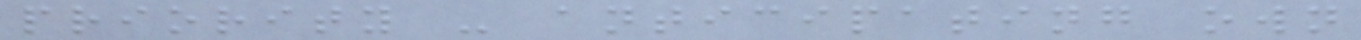priority - anticipating own
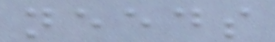needs
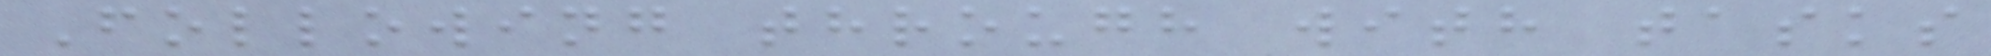Following through with tasks
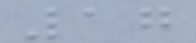17
